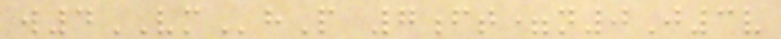w4VMhP 7ft=n0J3v
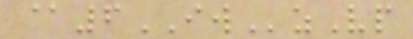@6IWzVp
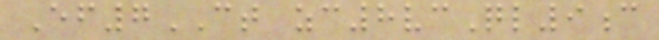Ef7CT zc8vcQl9c
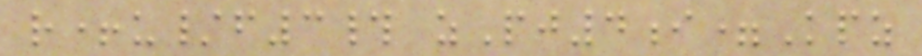r+u/f3# zPj4i=Kpz
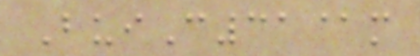BuiC31@m
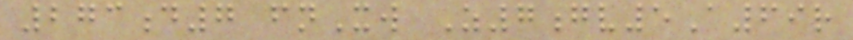273d7 fnXw Z7gv5A69r
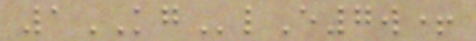1KGlE7w+
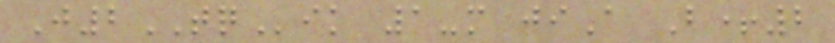J2TQik 1-m jiA B+2
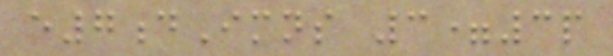e7dImns 3=3p
